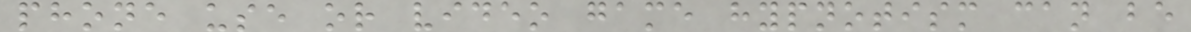phone use or video game hypnotism can be
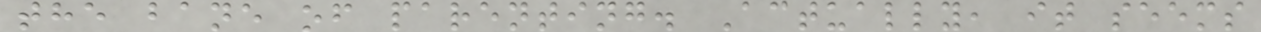the bane of parenting. Actually, it seems
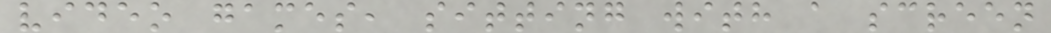video games, sitting with a screen
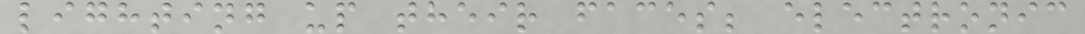lighting up their faces; electronic
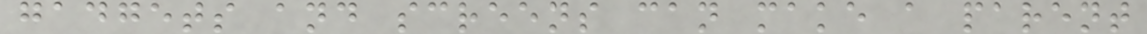gadgets and screens can make a parent
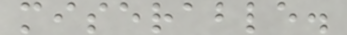miserable.
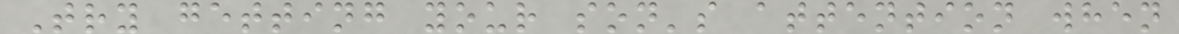Try getting your son's attention when
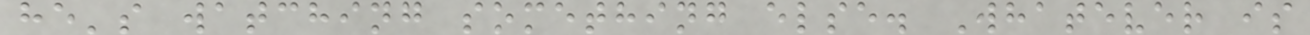he's watching something else. Whatever is
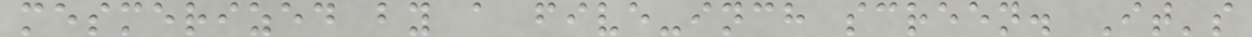mesmerized by a five-inch screen. It's
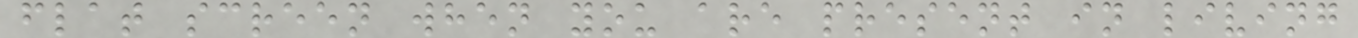flat screen when you are present in living
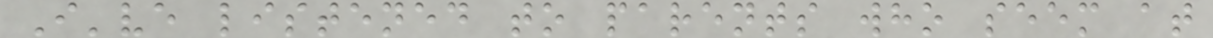I've listened to parents who seem at
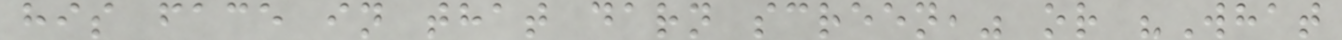his face in that darn screen," or "What
